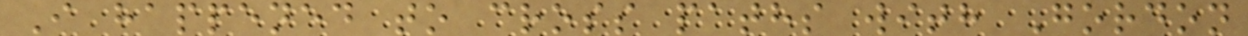I happened to cross paths with Gordon
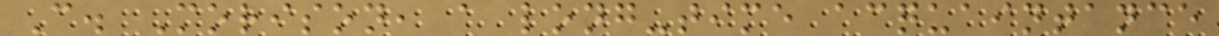C. Morison, a long-time acquaintance
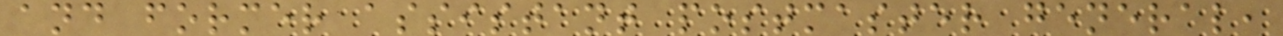and former assistant postmaster general,
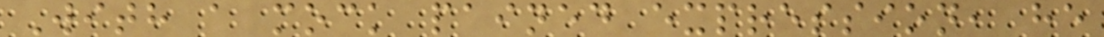With a mock pained expression, he
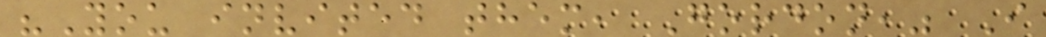"You invited them, Gordon," I
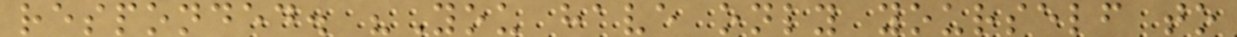responded. "You have only yourself to
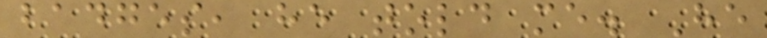badges, he told me. He
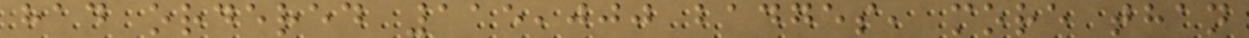had ordered 115,000 badges, more than
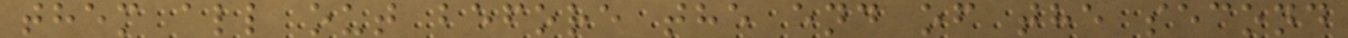them all out before the end of the second
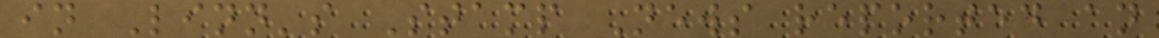in Linn's Stamp News reported an
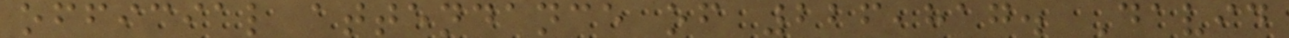official attendance of 226,817. David
